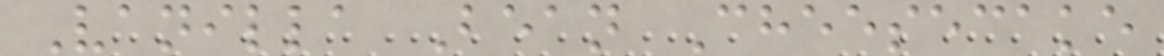Vanilla Bean Cheesecake
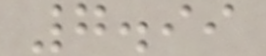7.99
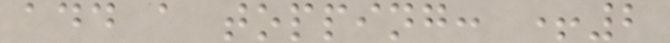add a topping: +2
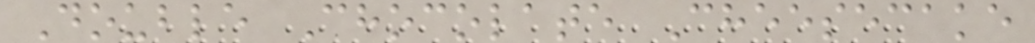Double Chocolate Cheesecake
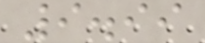9.99
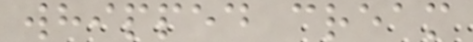whipped cream
